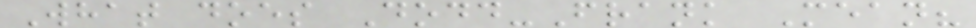What does Dodd-Frank Mean?
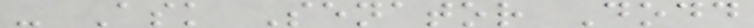- Ask Senator Dodd
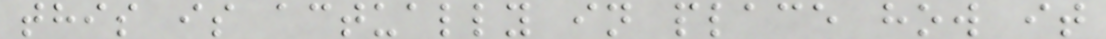this is actually in place how it
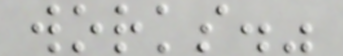works."
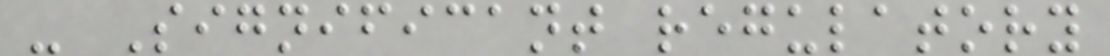- Significant regulatory
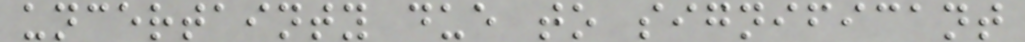uncertainty due to significant
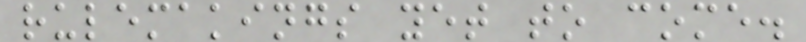rulemakings yet to come.
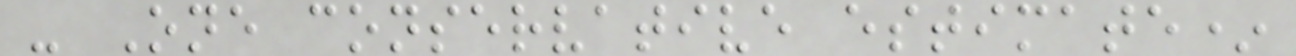- One conservative estimate*
